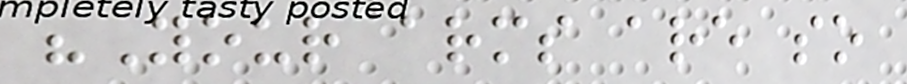"Your arms are so
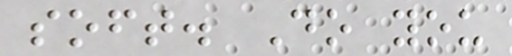soft. Do you
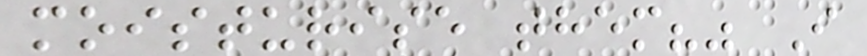moisturise them?" I
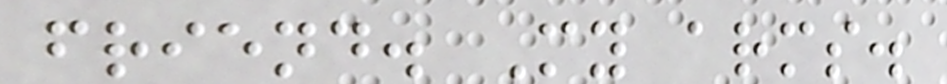friend. My arms.
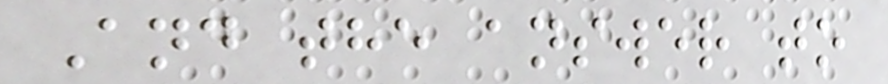And the answer to
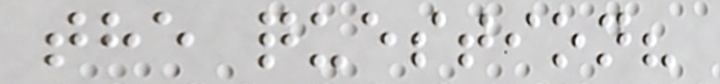the question?
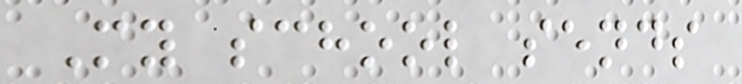My school sends
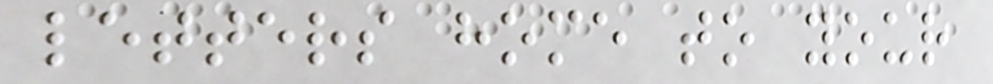letters home to your
